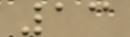13
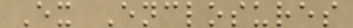Ex Enclosures
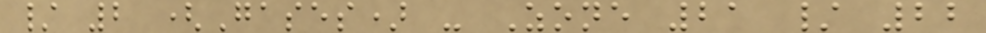/ 2 (Gases) - Zone 21 / 22
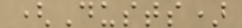(Dusts)
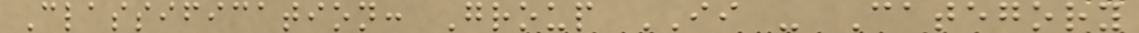Classification: Group II - Category
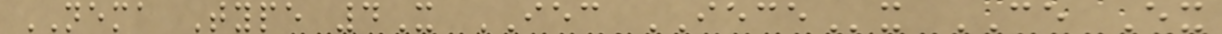NEMA Type 4X IEC IECEx CE Ex
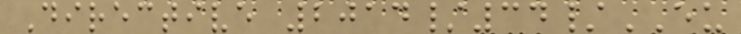Directive 2014/34/EU
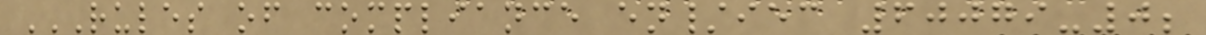RULES OF COMPLIANCE EN/IEC 60079-0;
